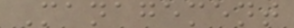Management
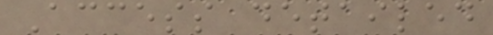Access detailed
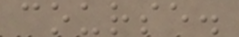course.
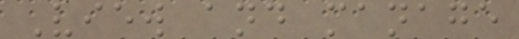View and manage
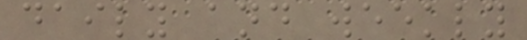daily and weekly
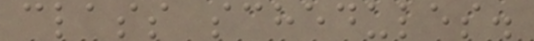class schedules.
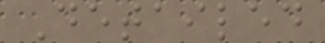Detailed
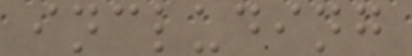including
